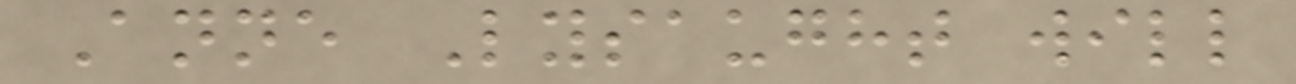Anne Lysaught will
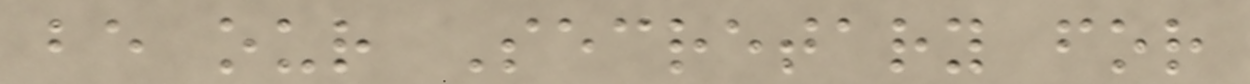be our Secretary for
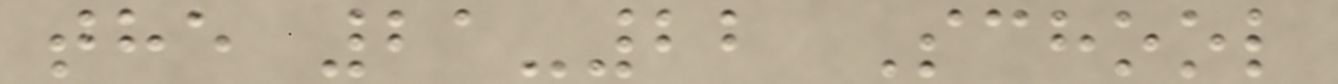the 21-22 School
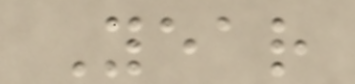Year
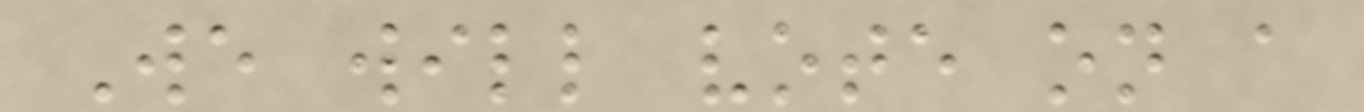We will vote on a
